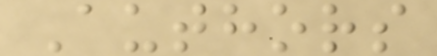Authors
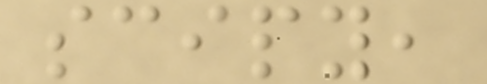scipy,
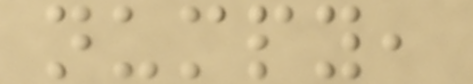numpy,
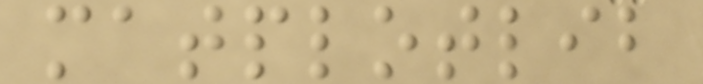matplotlib
